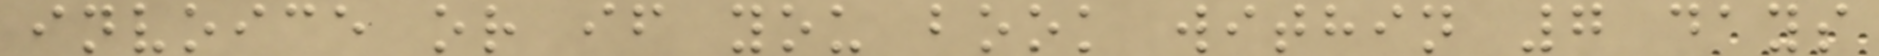invoice or if you book within 7 days
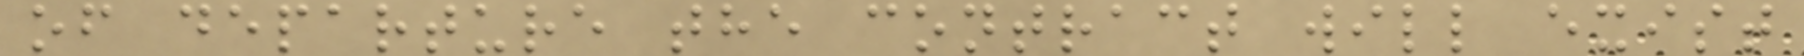of departure the contract will exist
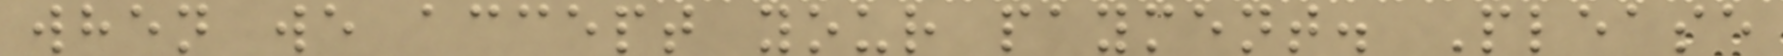when we accept your payment. Please
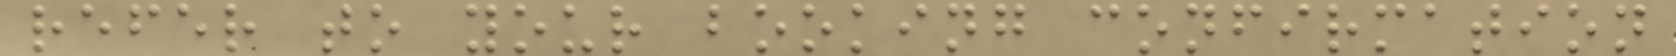refer to your booking confirmation
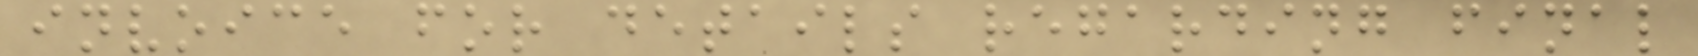invoice for details regarding final
